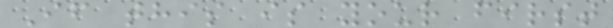If this is your first
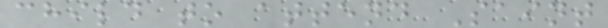child to attend Saint
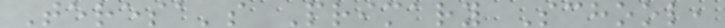Teresa's Primary School,
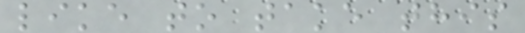like to take this
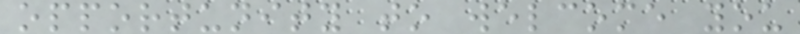opportunity to welcome you
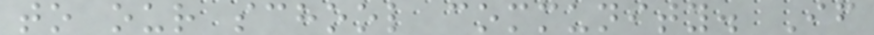to our school community. If
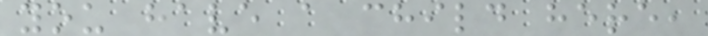you have a child here,
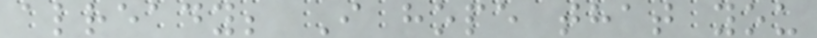already; I hope that you
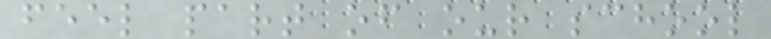feel part of our school
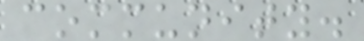community.
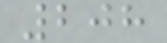208
